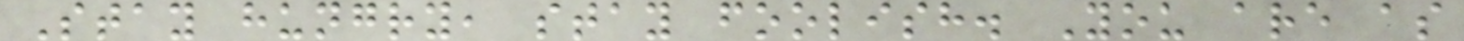Stay hungry, stay foolish. You are as
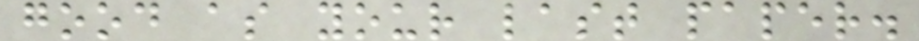good as your last paper.
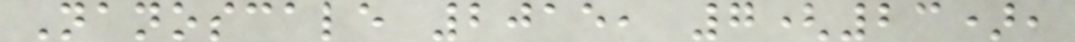Nanoscale 2015, 7(23),
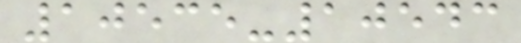10535-10543
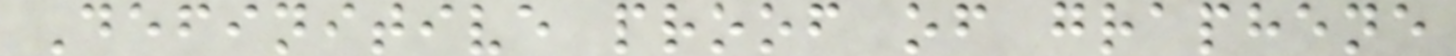Definitive proof of graphene
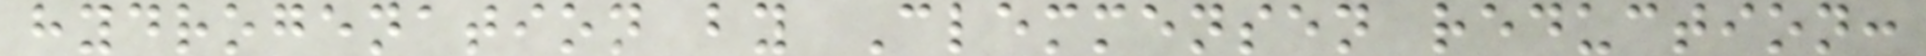hydrogenation by Clemmensen reduction:
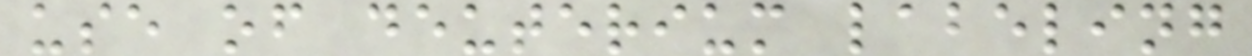use of deuterium labeling
